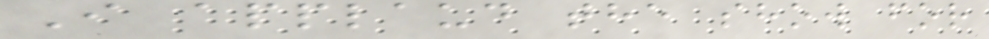I applaud the show for
